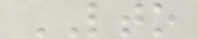LTO
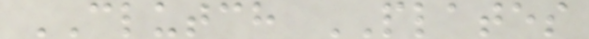CLUTCH PLATES
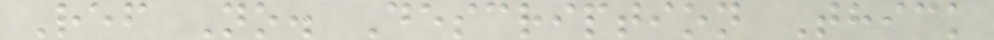Ref No. Description Thick
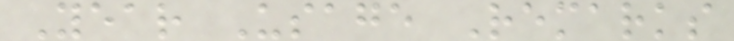Year Usage Remarks
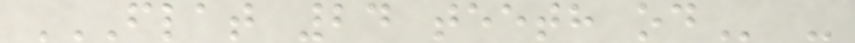FLAT 24 TEETH OD -
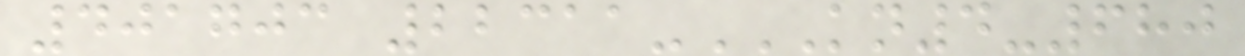401703 22311-KN4-680
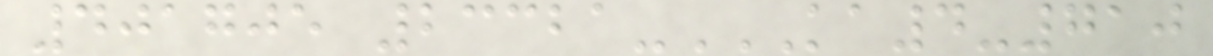401705 23321-KA4-710
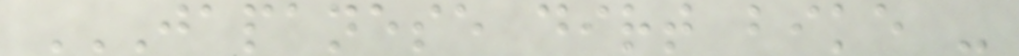JAPANESE DIRT BIKE -
